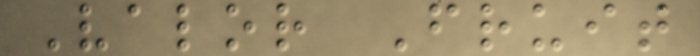Valor Fruit
